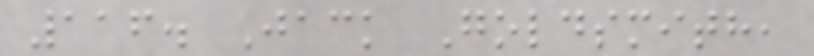116. Jack Goldsmith,
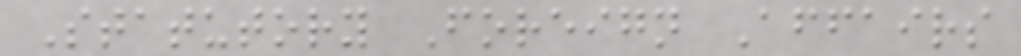Statutory Foreign Affairs
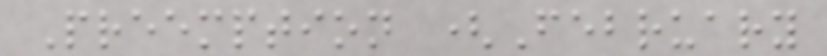Preemption (February
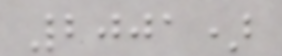2001)
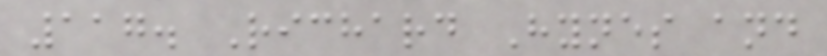117. Richard Hynes and
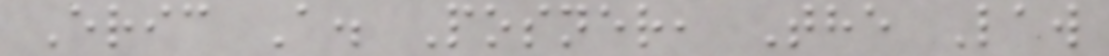Eric A. Posner, The Law
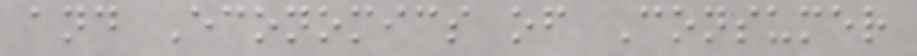and Economics of Consumer
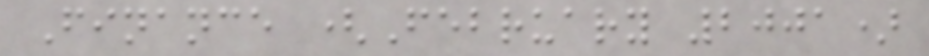Finance (February 2001)
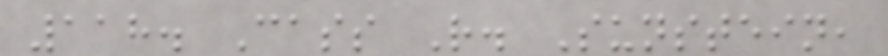118. Cass R. Sunstein,
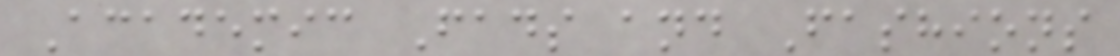Academic Fads and Fashions
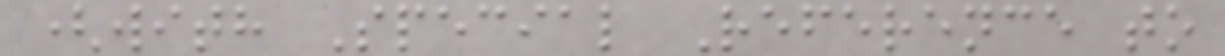(with Special Reference to
